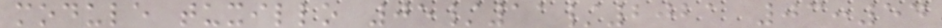module tuxillo 05/11/2021 03:54
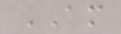AM
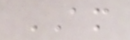AM
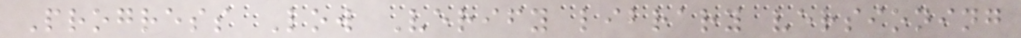Progress Low Verify library versioning
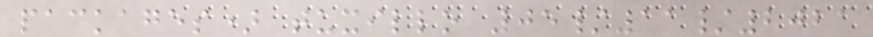packages) tuxillo 05/11/2021
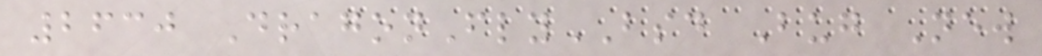2630 DragonFlyBSD Bug New
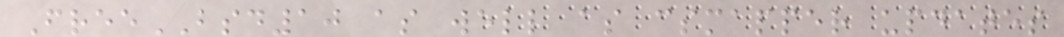FreeBSD10 as well as csmapper updates
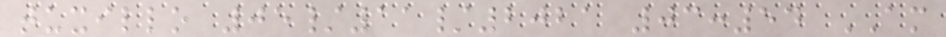tuxillo 05/11/2021 03:54 AM
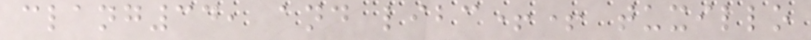clang34, and libc++ tuxillo
